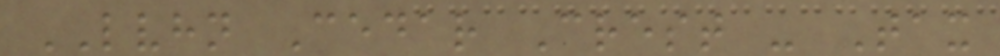LVHN Cedar Crest - Tax
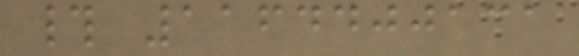# 1164400131
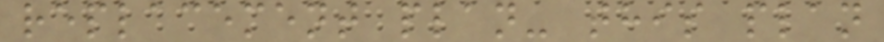replacement plan- this plan
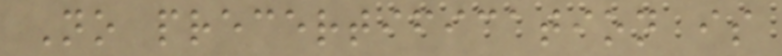No precertification is
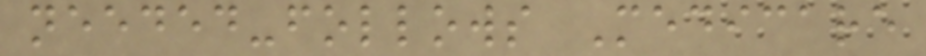needed-follows Medicare
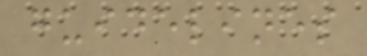guidelines
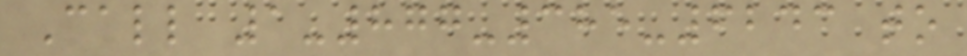Call 1-877-385-6243 to
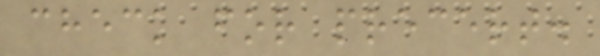check for precert.
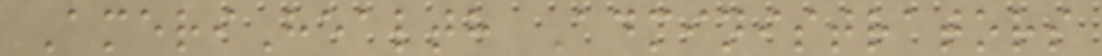AmeriHealth Administrators
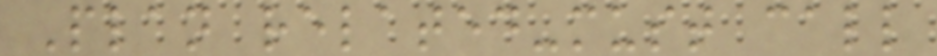Plan related-must call
